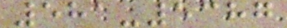581-5387
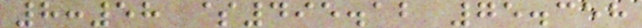8:58 $495.12 75.358
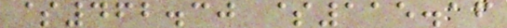$462.30 $115.16
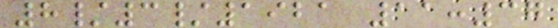8/3/1921 11:37
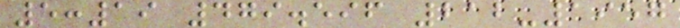5:19 479.596 212-1957
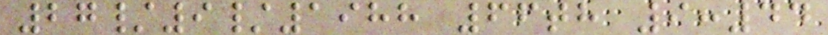27/9/1988 66th 9:44
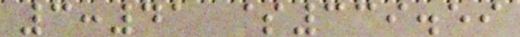3:41 $339.59
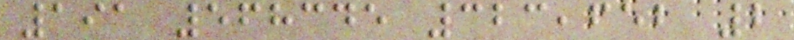191 568345 323,652 2
